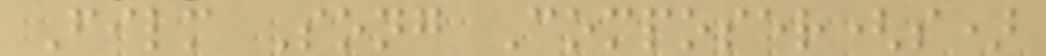Film Song Composer(s)
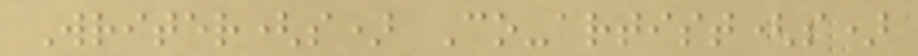Writer(s) Co-artist(s)
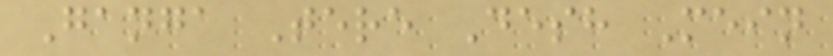Ganga Tere Desh Mein
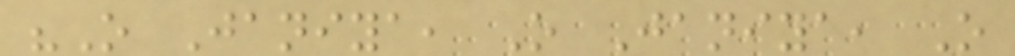"O Janiya, O Janiya, O
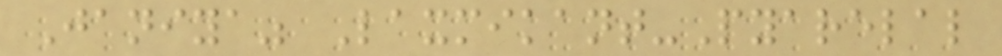Janiya" Laxmikant-Pyarelal
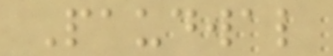Paudwal
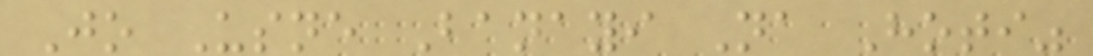Jo Usne Banayi Na Hoti"
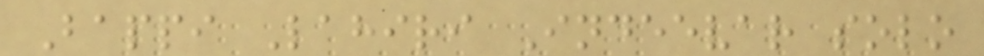Bappi Lahiri Indeevar solo
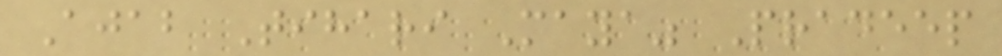Ajab Tihari Maya" Pradeep
